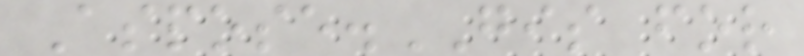Aspose.GIS for
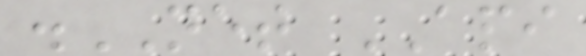.NET API
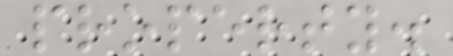property.
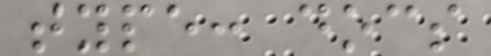type: docs
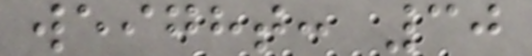weight: 30
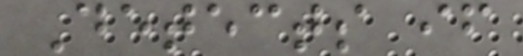Detects if
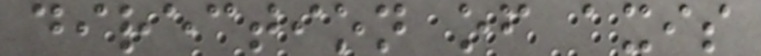direction of axis
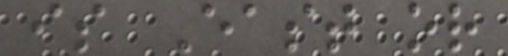is East or
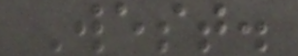West.
